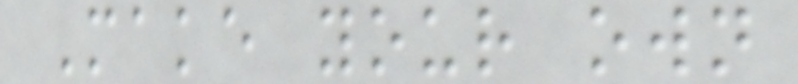Make your own
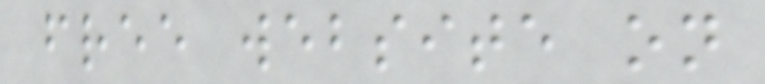free website on
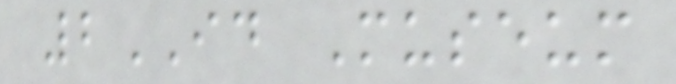2ID Museum
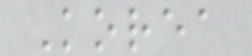Korea
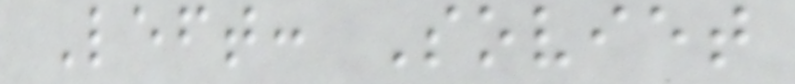Left: Soviet
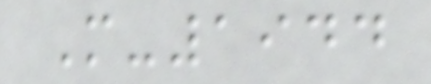M-1944
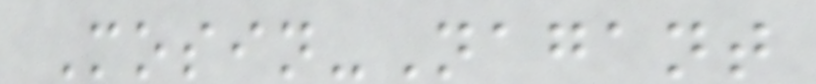Mosin-Nagant
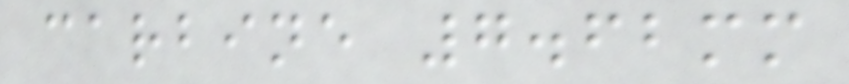carbine 7.62mm
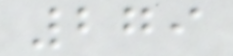279
